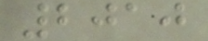2010
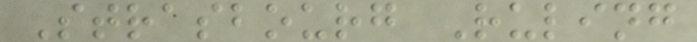Strasbourg Ruling
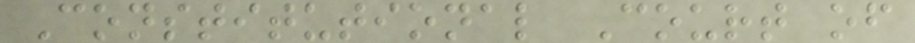Constitutional Court of
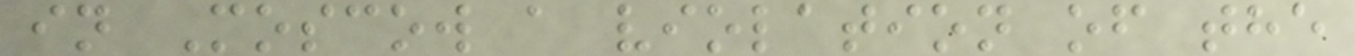in Moscow a violation of the
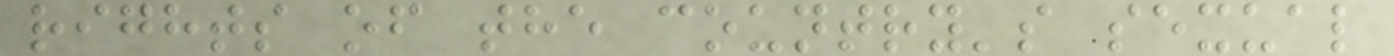rights of the country's sexual
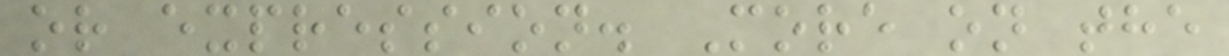or expression. More on the
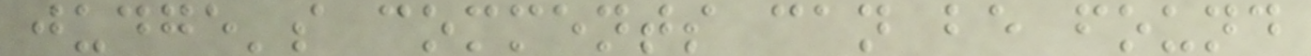judge's comments can be found
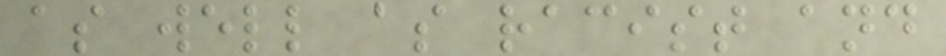as well as racist and
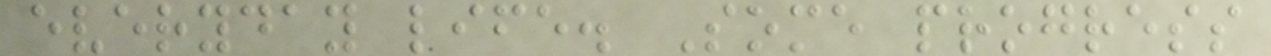everyday life. Some progress
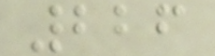226
